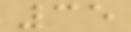35
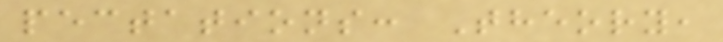pectations: Theory,
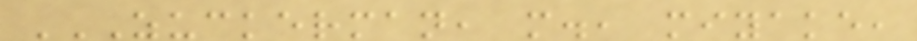ZUCKERMAN, M., MIYAKE,
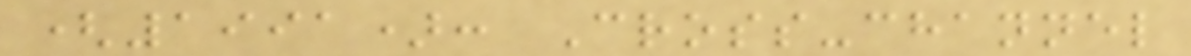(1991): Cross-channel
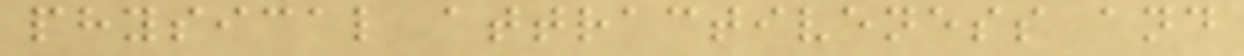physical attractiveness and
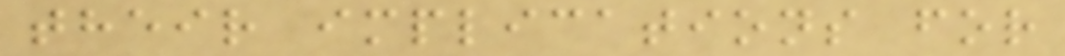their implications for
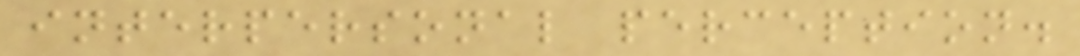interpersonal perception.
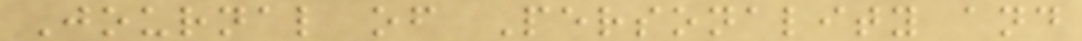Journal of Personality and
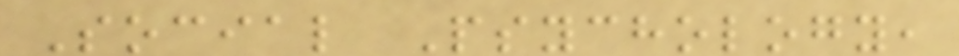Social Psychology,
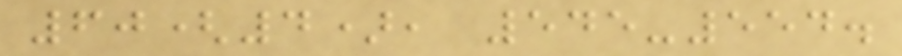60(4), 545-554.
